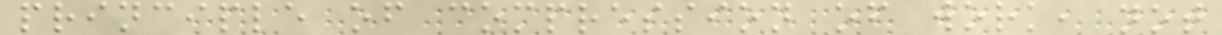principle of compression of work, not
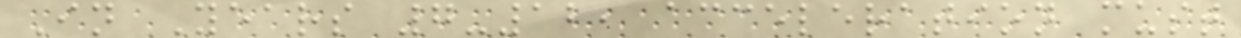In Years 7-12, acceleration must
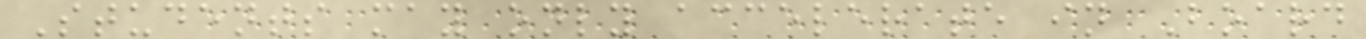Students may only accelerate in Board
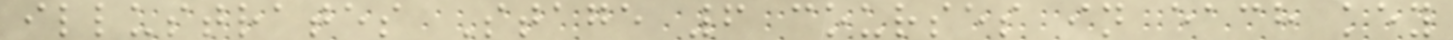illustrates Stage 6 courses in each key
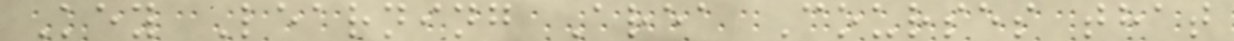Key Learning Area Courses that
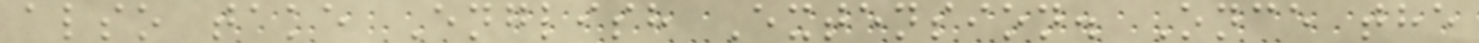also take English Extension. Once the
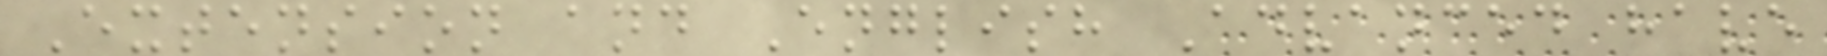Extension and English Advanced have
